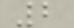2
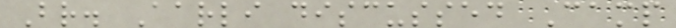Br. Aarli discussed Camp
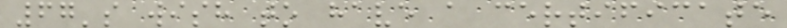67's wish to have a certificate
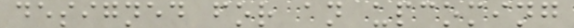designed for an upcoming
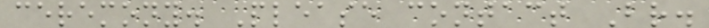ceremony. Please contact Br.
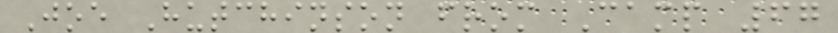Joe Hutchinson from Camp 67
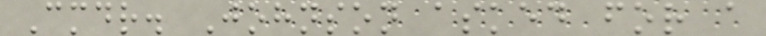Cmdr. Johnson asked for a
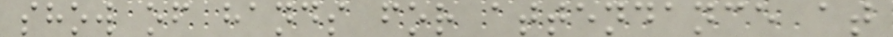show of hands for attendance at
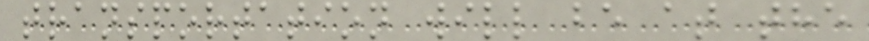transportation will be at the
